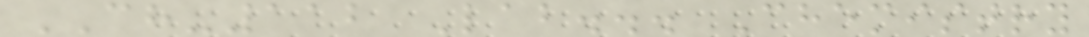CH-112 Lab... Chemistry
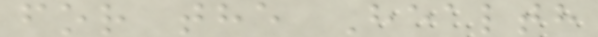for the Health
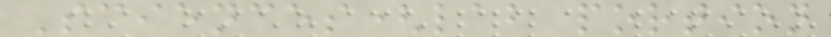Sciences(lab portion
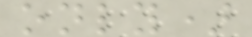only)
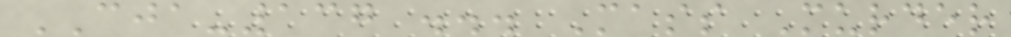CJA-137 ... Mass Murder
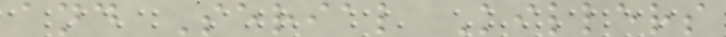and Serial Killers
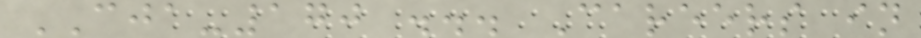CJA-170 ... Careers in
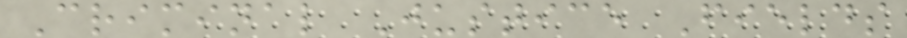Criminal Justice Fields
